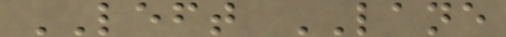LEFT LANE
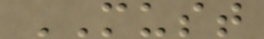MUST
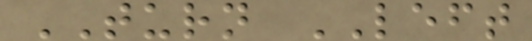TURN LEFT
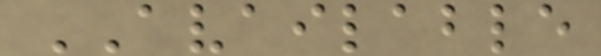AVAILABLE
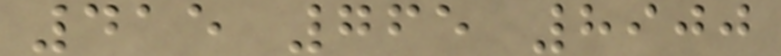415 765 8900
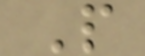P
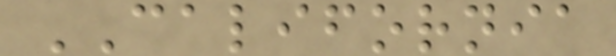CALIFORNIA
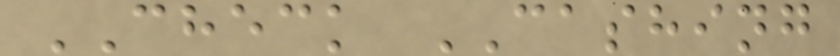CHECK CASHING
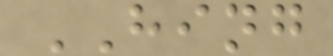HING
